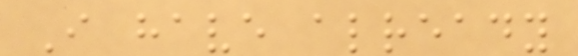I have already
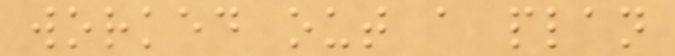worked out a plan
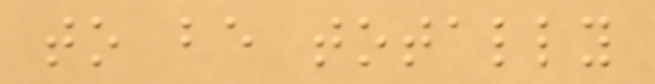to be totally
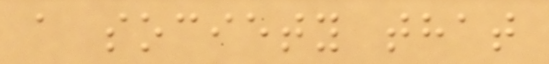a society that
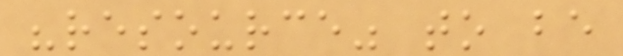"resource" to be
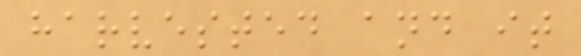harvested and it
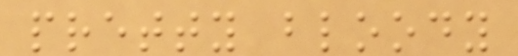pretty bloody
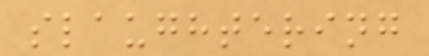slaughtering
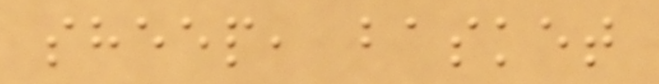sheep, basket
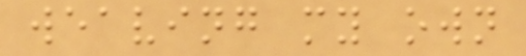weaving my own
